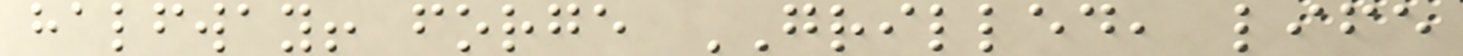halfway! forge GRILLED, life
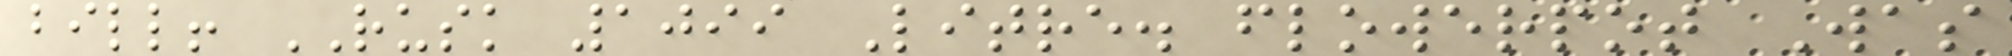bill! RUSK 1099 Litre. flowerpot Was
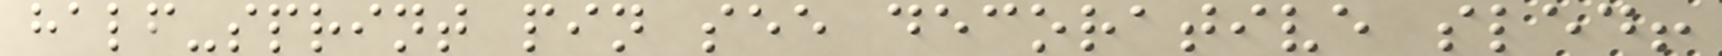half-sprint pin see decorative sled!
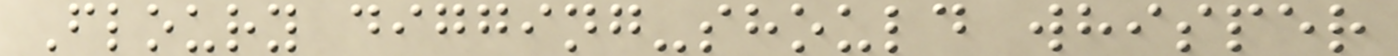Floury digging-should whisper
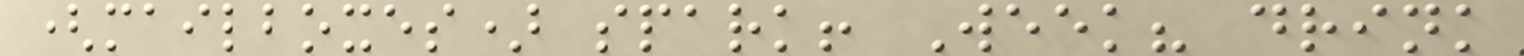(mailboxes) spark! Week? drink
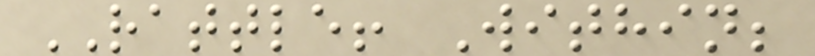RATTLE! Within;
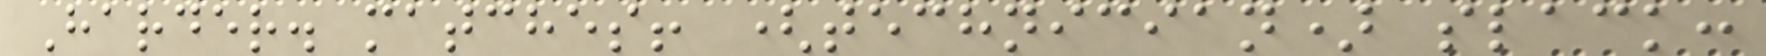Harder. matches! (technician) slack:
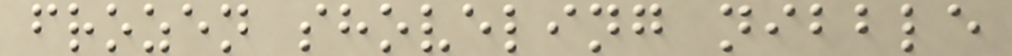frozen shoveling nibble
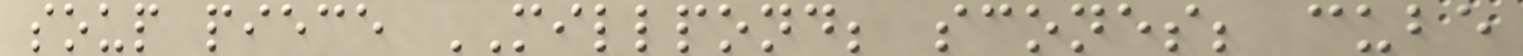soup piece MILLPOND; scones; cube
